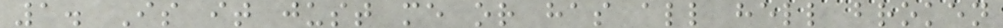1. Is it just me or has all hell broken
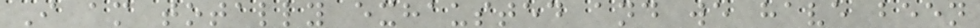I am totally exhausted and we have been
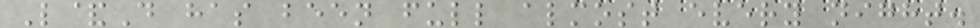L&D has been full almost every night.
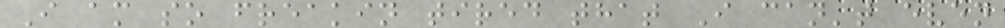I am so freakin tired that I can't even
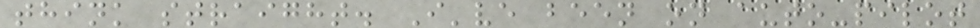think straight. I've been on auto-pilot
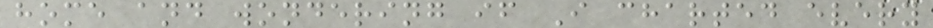home and wondering if I charted every
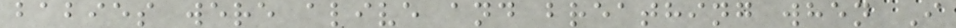babies were alive and breathing when I
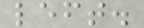left.
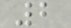2
